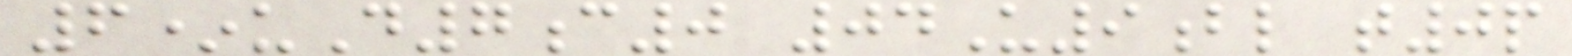6*uD7c0 04U9bl t0p
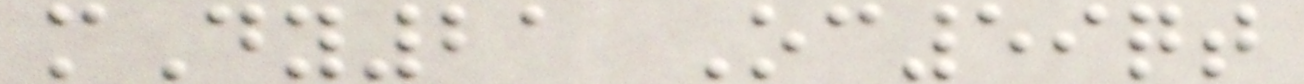mDy21 Oc59qt
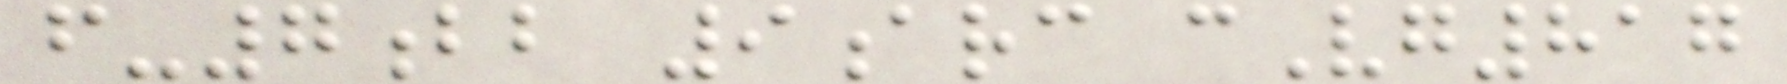f-7bb 9arc cVg817
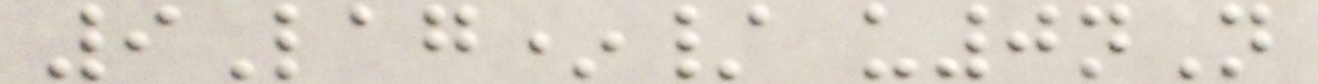9Lag*/ u0nN
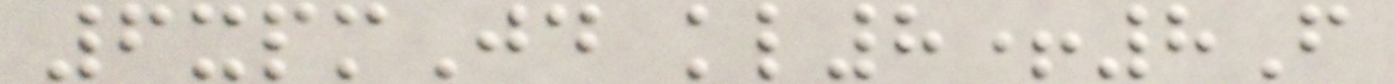6xpmJd kl8+8F
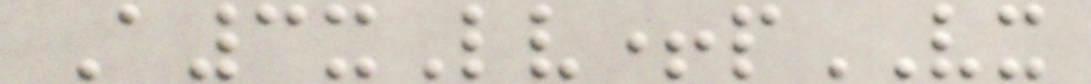A3xLv+pVX
